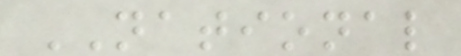NATIONAL
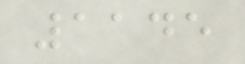1145
